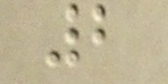2
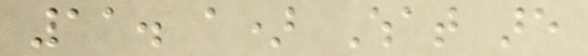11. a) What are
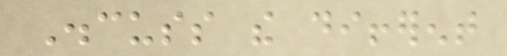Discuss the different
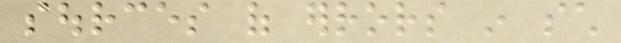sources of errors in such
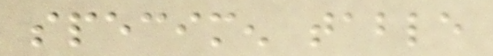specimen table
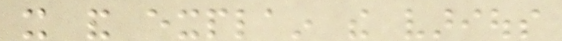it and explain the various
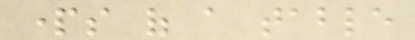parts of a table
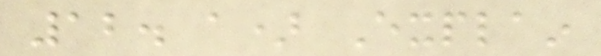12. a) Explain
